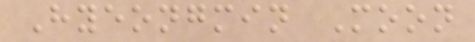Hyeongmin Moon
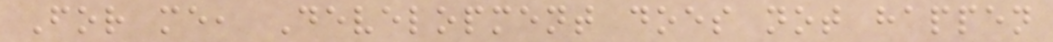For me, Development does not happen
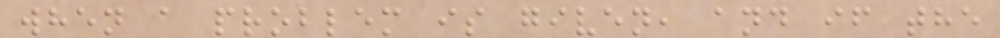when a problem is given, and if the
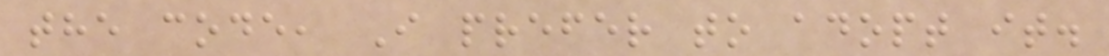the code, I prefer to adopt it.
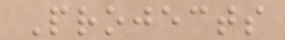Projects
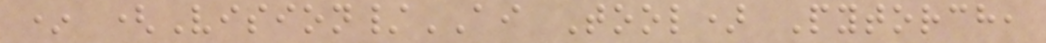* (Vision/AI Tool) Pytorch,
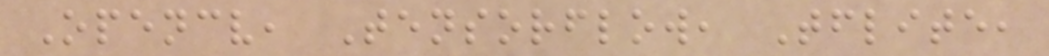Opencv, Tensorflow, Tflite,
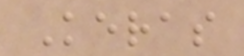Keras
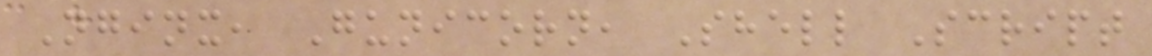Nginx, Gunicorn, Shell Script
